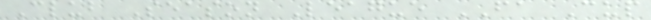Club Season League FA Cup
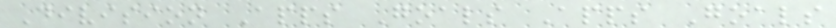Division Apps Goals Apps Goals
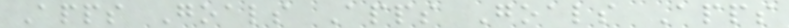Apps Goals Apps Goals Apps
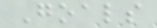Goals
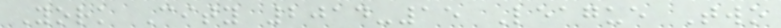York City 2014-15 League Two
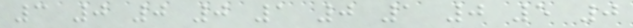3 0 0 0 1 0 1 0 5 0
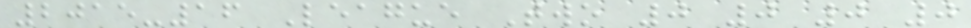2015-16 League Two 0 0 0 0
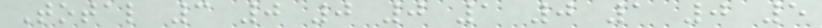Total 3 0 0 0 1 0 1 0 5
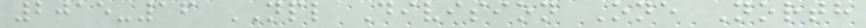2015-16 NPL Division One North
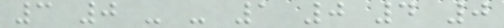3 0 - - 1 0 4 0
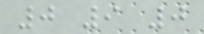0 9 0
